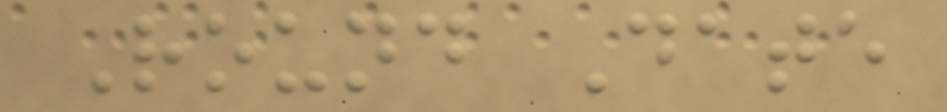Round Date
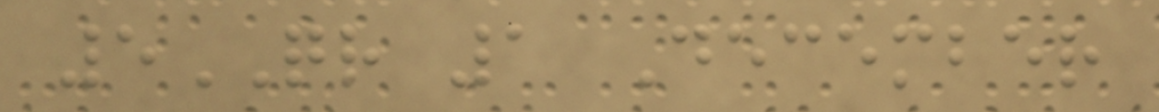5QR 1 December
